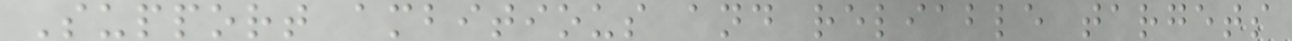Support ambitious and reliable targets
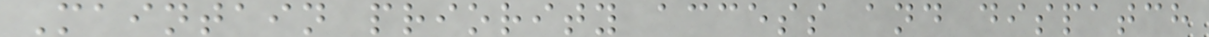Maintain priority access and dispatch
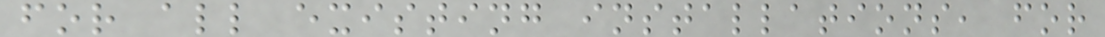for all existing installations, for
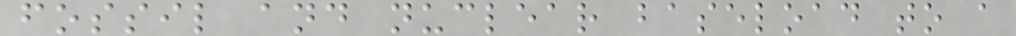fossil and nuclear baseload to a
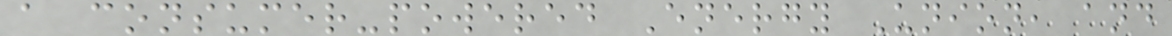a consumer-powered Energy Union, and
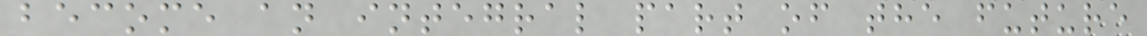become an integral part of the future
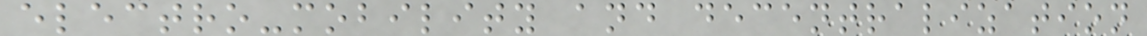electro-mobility and decentralization
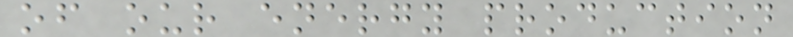of our energy production
